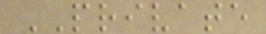PRIVATE
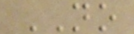NO
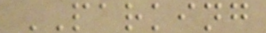PARKING
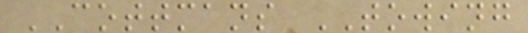COTTMANS TOWING
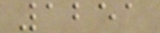1251
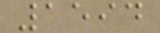1594
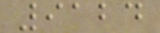9124
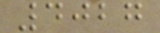4027
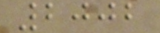2002
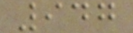947
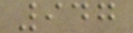947
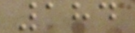184
